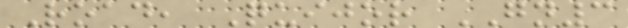Road, Quijor GN3
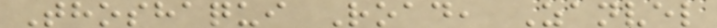Thoshaqui Road, Zanvel
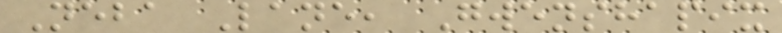Neba Lane, Gwenshapix
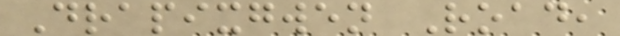Drapixgwen Road,
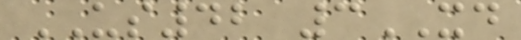US42 3XD
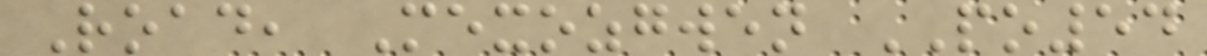Road, Mexozgwen PO54
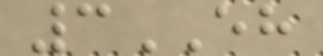3EH
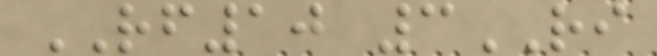RF10 3RI
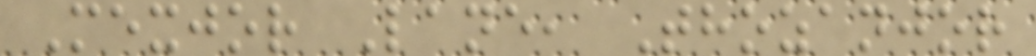Mexjor Lane, Thozanjor
